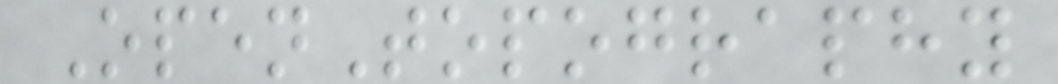OpenTopography
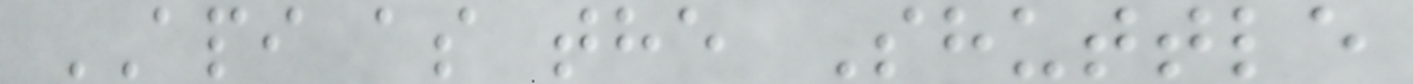API as the Shuttle
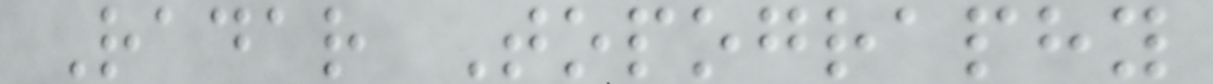Radar Topography
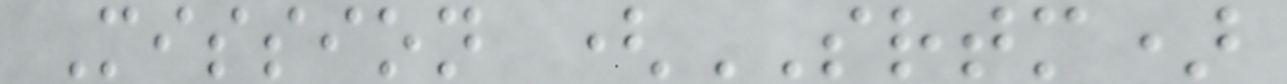Mission (SRTM)
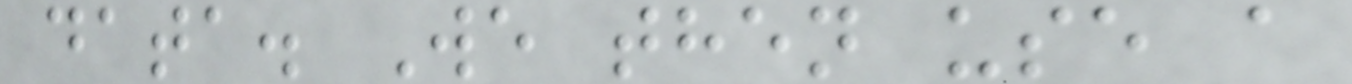data. We then use a
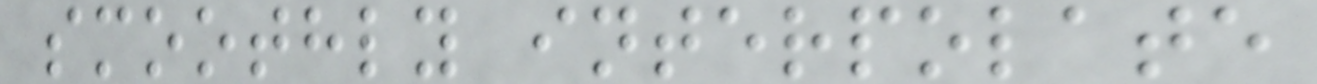smoothly interpolate
